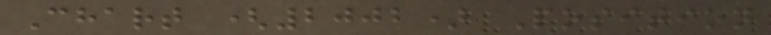Chart (2002) Position
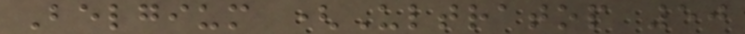Belgium (Ultratop 50
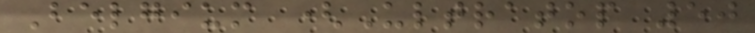Belgium (Ultratop 50
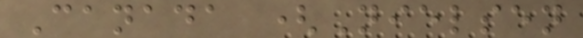Canada (Nielsen
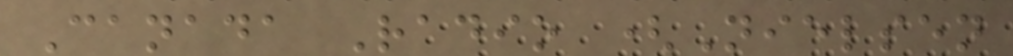Canada Radio (Nielsen
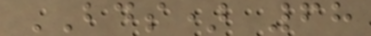BDS) 68
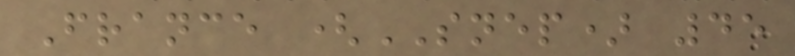France (SNEP) 45
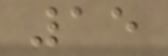15
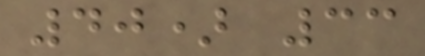40) 33
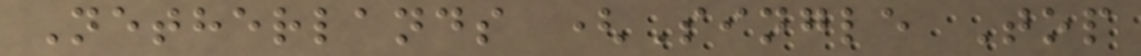Netherlands (Single Top
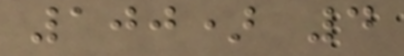100) 4
